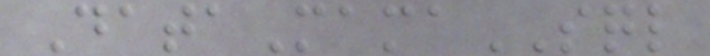DataMamaSQL
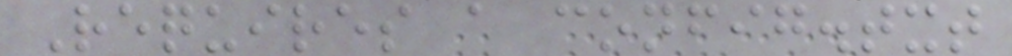Requires a config.txt
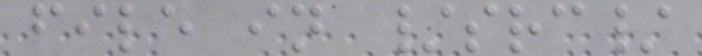file in /src/
